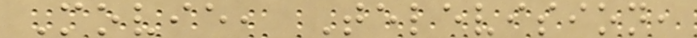Movie, Television,
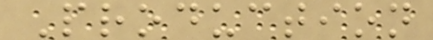Production
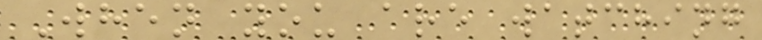When you are watching
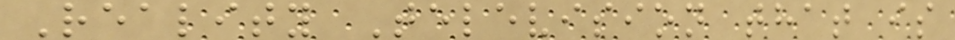Reality Television that is
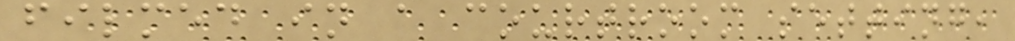filmed in a courtroom setting,
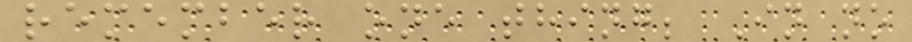remember one thing; In no
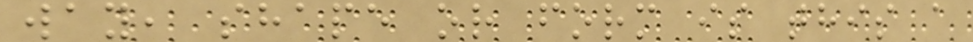way, shape or form is this a
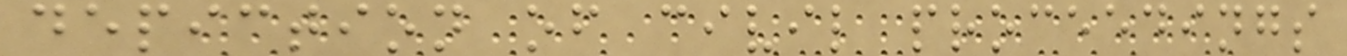depiction of civil proceedings
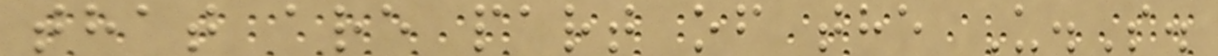that are part of the U.S.
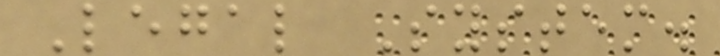Legal System.
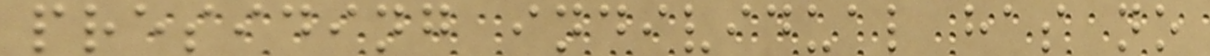presiding individual has no
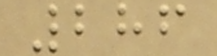286
